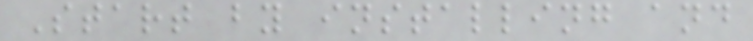Start by installing and
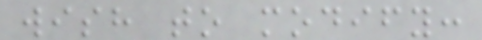wish to modify:
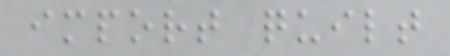import quilt
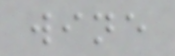wine
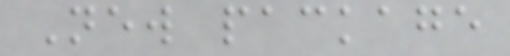New package
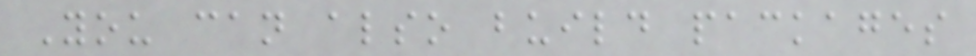You can also build packages
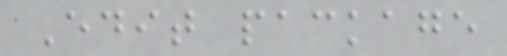Edit package
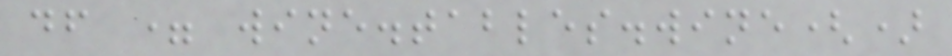df = wine.tables.wine()
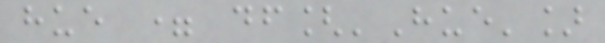hue = df['Hue']
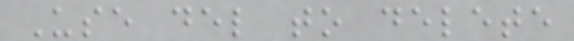Use del to delete
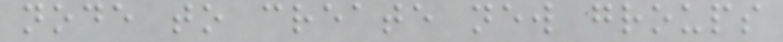node to create new groups
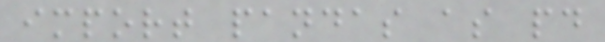import pandas as pd
